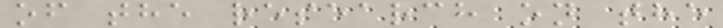of the research on the
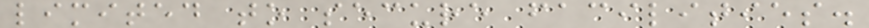limited to secure facilities.
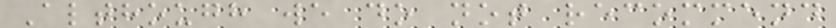Although we do not recommend
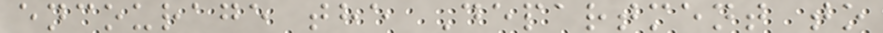encourage the Department to
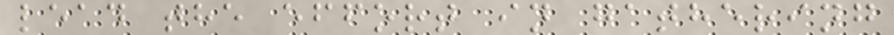lead the effort in gathering
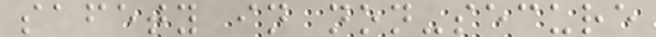safety in non-secure
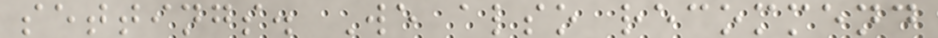settings. We also recommend
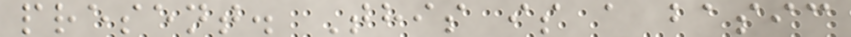present. This is a basic
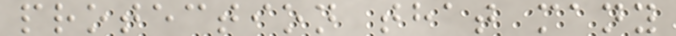protection that many
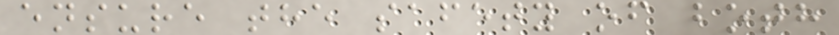ensure the safety of both
